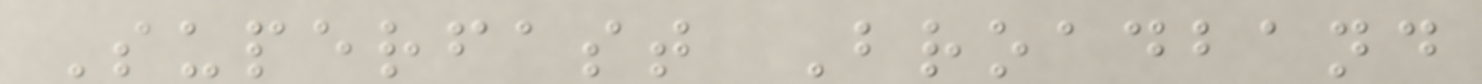Superfast Broadband
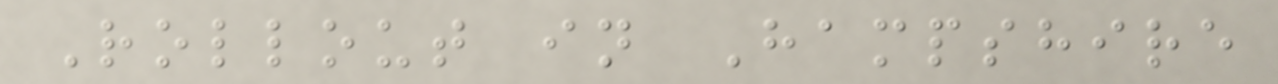Rollout in Hampshire
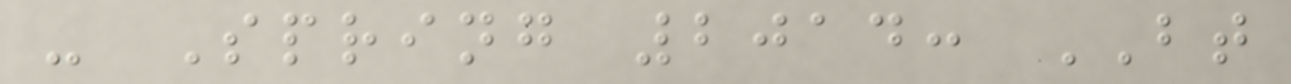- Spring 2014: BT
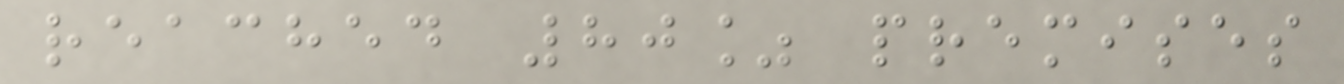reached 80% premises
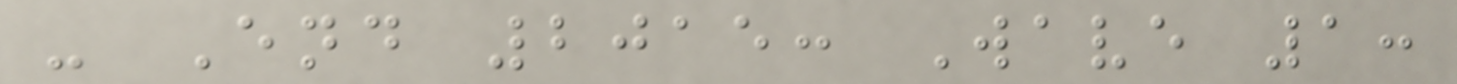- End 2015: Wave 1:
